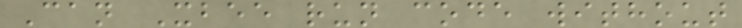Can Xbee run code without
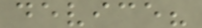device?
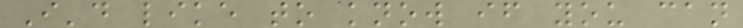I'd like to know if you can
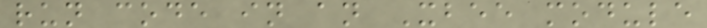run code in an Xbee module
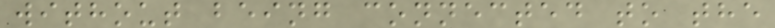without being connected to the
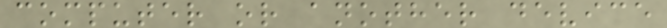computer or another device
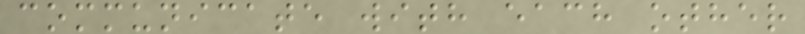communicate with each other
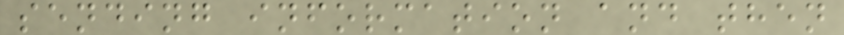sending information and then
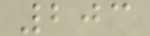203
